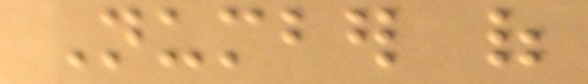Number of
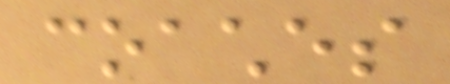coaches
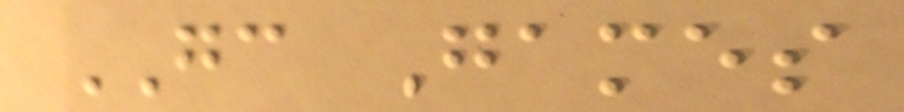GC Games
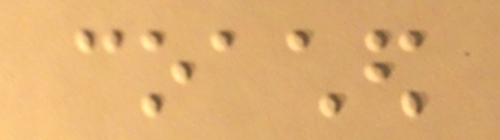coached
